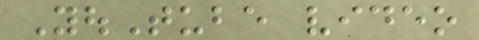YouTube video
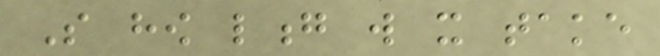So how long will it take
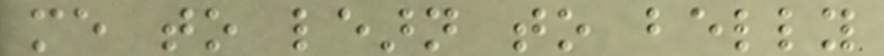me to learn to belly
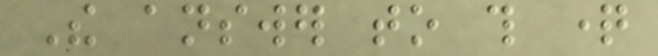The answer to this question
